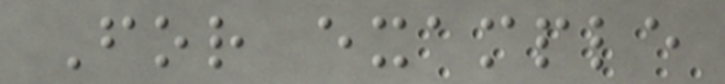For example
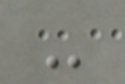-
